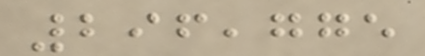296,775
